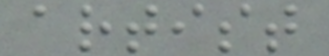artist
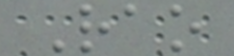Rao
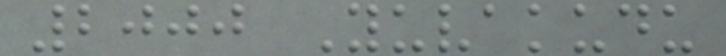2000 Yuvakudu
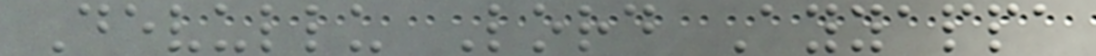Devullu Lord Ayyappa
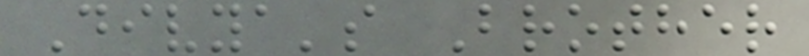Divya's Brother
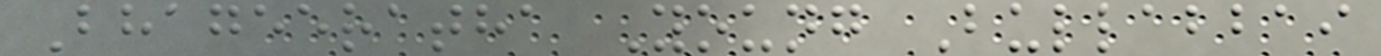Bhageeratha Young Bullabbai
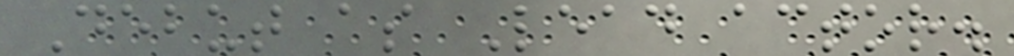Debut as Lead actor.
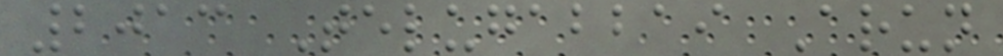2013 Telugabbai Arun
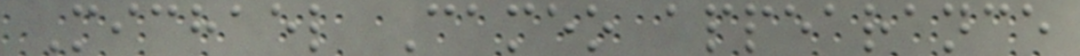Michael Cameo appearance
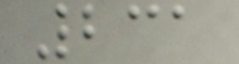231
